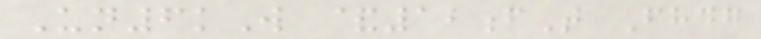Un6kW &12fT Fhdg
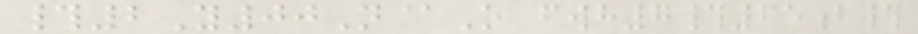#2Y00N@O fwh7#65b#
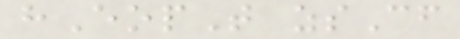hEopT zsCf
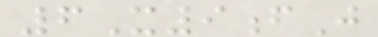6X9fJ
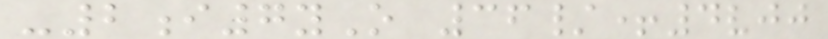-2i7yO 36/+4vjj
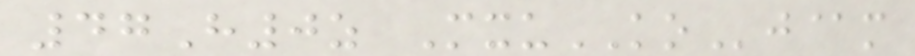47H0z MxuKOj@m
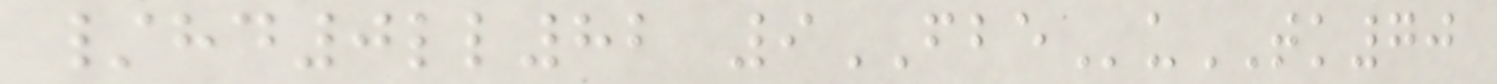/hd0ll82 9FBEuTK70
